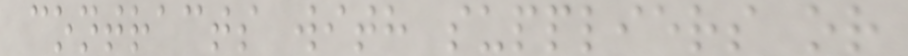contracts with suppliers or
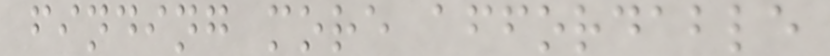finding more affordable
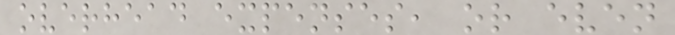overhead expenses, or even
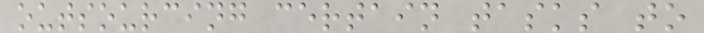outsourcing certain tasks to
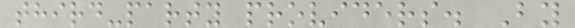third-party providers. By
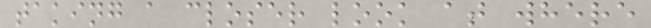taking a closer look at where
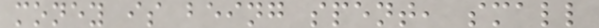money is being spent, small
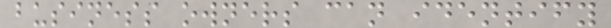business owners can identify
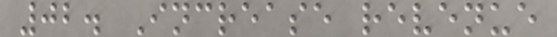02. Increase revenue
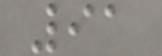91
